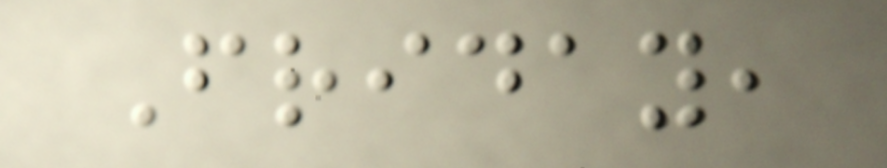Friday,
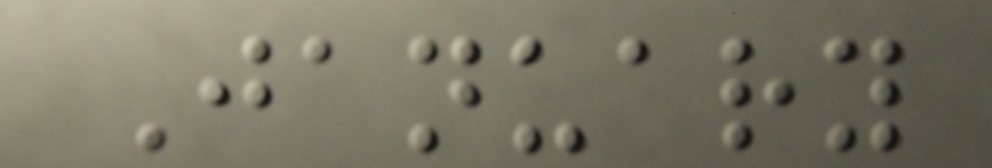January
